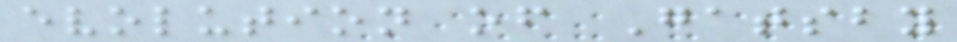evolution of Gatsby
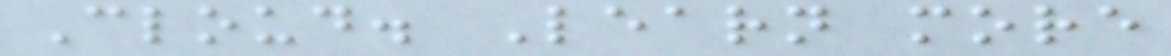Cloud. Learn more
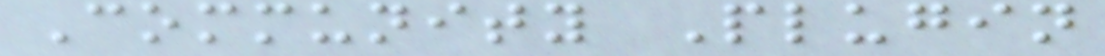Community Plugin
